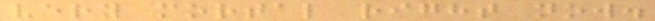very mortal right now.
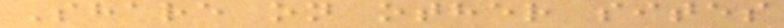Share on other sites
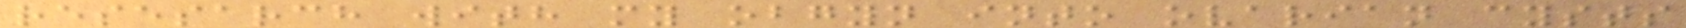resesarch with my obgyn into ovarian cysts
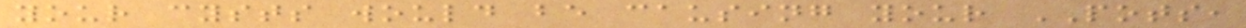your cysts would be causing your POTS,
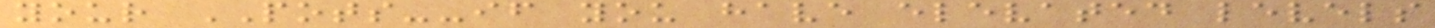your POTS--if you have elevated levels
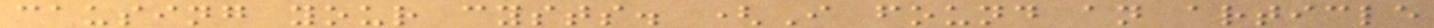causing your cysts. (I found an article
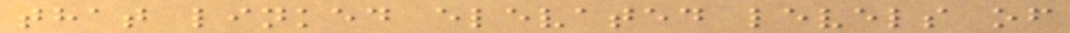that linked elevated levels of
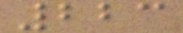223
